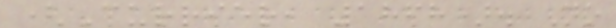(Currier, 1868). No
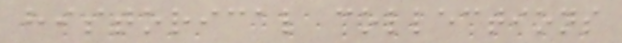historical collections
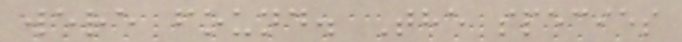were found. The species
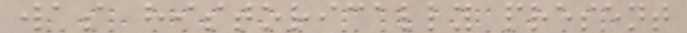was historically present
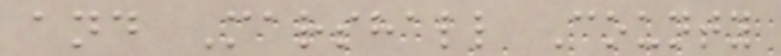and Marshall County
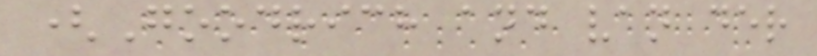(Goodrich and van der
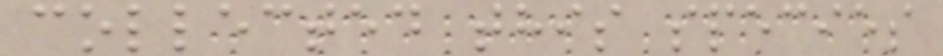collected this species
